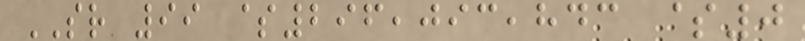SR 99 $296,093,843 $0
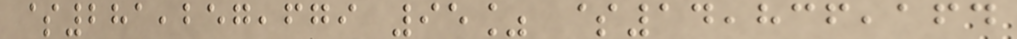$281,257,679 95% $14,836,164
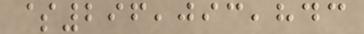$296,093,843
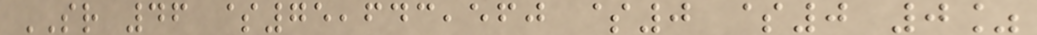SR 46 $75,643,560 $0 $0 0%
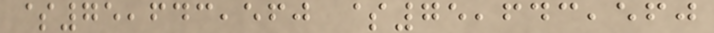$75,643,560 $75,643,560
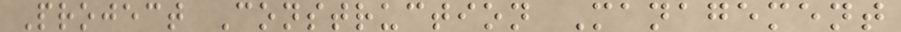Project Construction Management
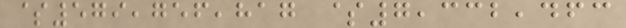$579,756,817 $7,332,463
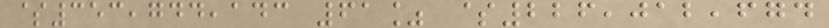$353,744,143 61% $226,012,674
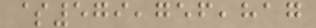$579,756,817
